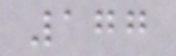177
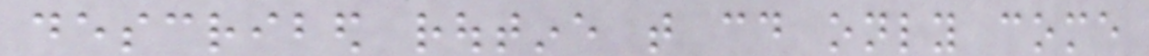described routine that could only come
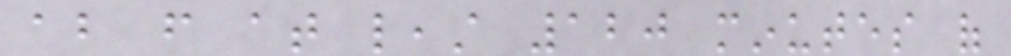about from at least 120 minutes of
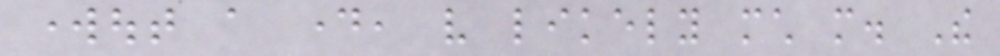workout a day, very likely much more. The
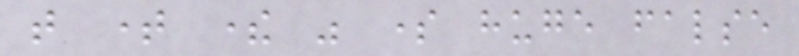that time there was some huge false
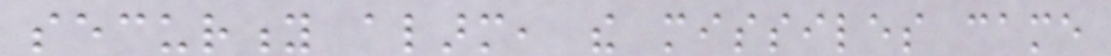security alarm, the missiles came
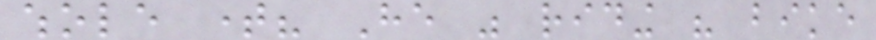whole time? He was riding his bike
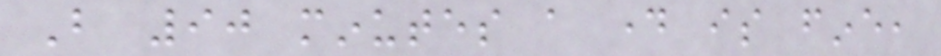But 90 minutes a day is fine,
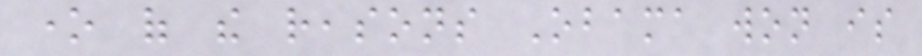one of the reasons Obama won is
